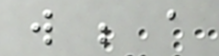will be a
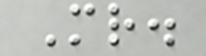Mr.
